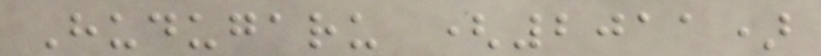Hudugaru (2011)
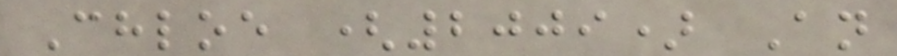Chloe (2009) An
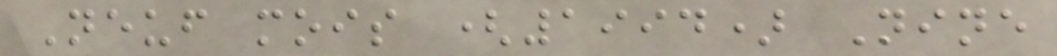Neuf mois (1994) Nine
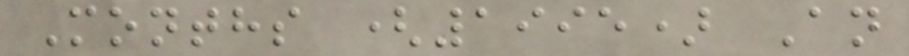Months (1995) An
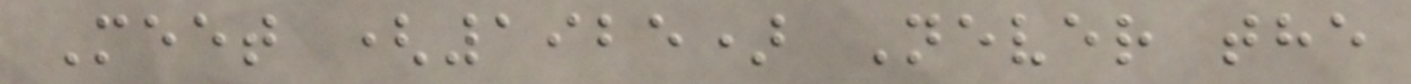Meet (1925) Never the
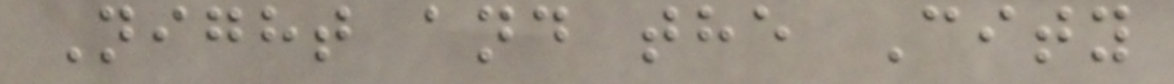Night and the City
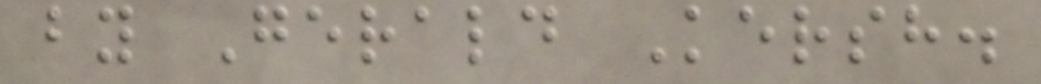by Gerald Kersh.
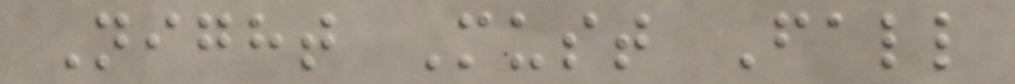Night Must Fall
